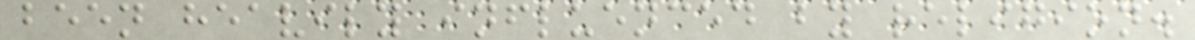been heavily influenced by religion.
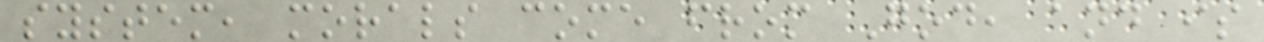system, morals come from God, and is
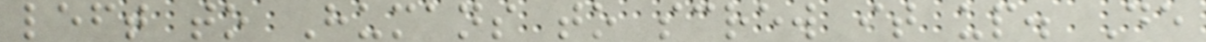left to Humans to screw it up. De
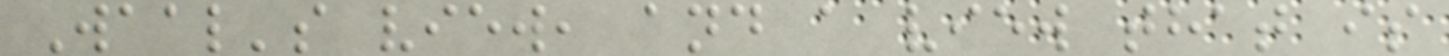Waal's view, and a view that is
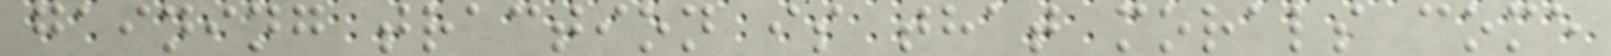gaining traction is that morals come
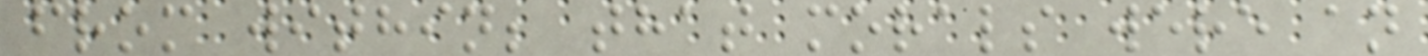from within; that morals were an
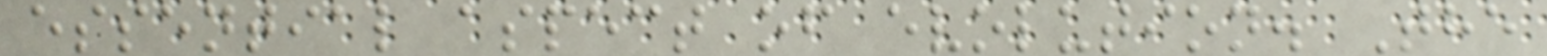essential aspect of evolution. The
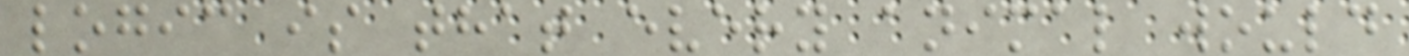logic is that every animal would
